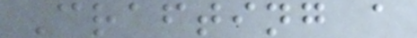Crafting a
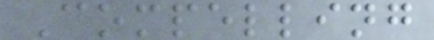Compelling
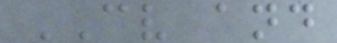CV and
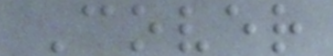Cover
